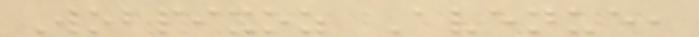Wobpixoz Avenue,
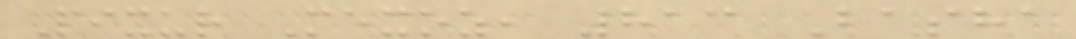Pixur Mexoz, 813 Basha
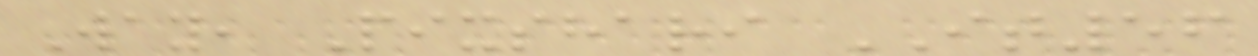Way, Pixshari IT56
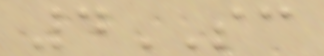4SC
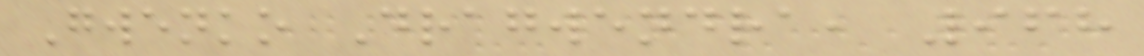Gwenko Dragwendra, 968
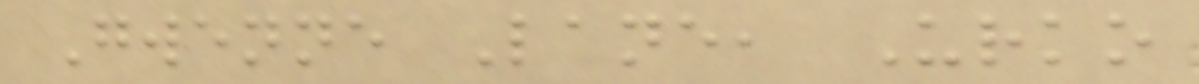Gwenne Lane, Urko
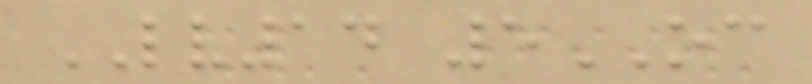LV14 5OC
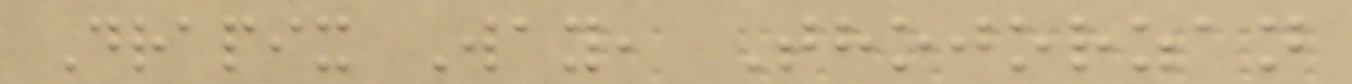Drapix Way, Thojorzan
